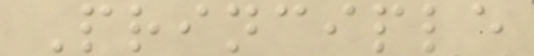Principle
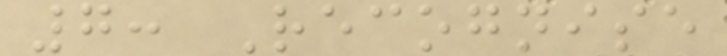7: Recognise
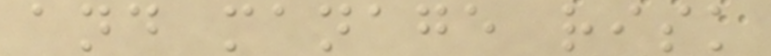and manage risk
